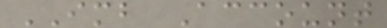IMB Account
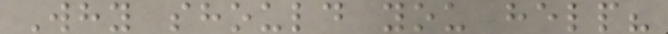Why should you help?
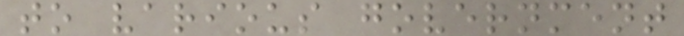to various government
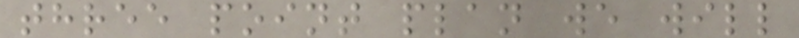three point plan we will
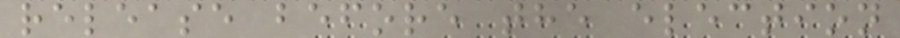release before the election
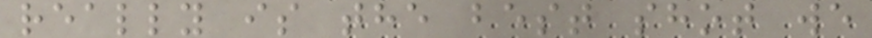really is the best shot we
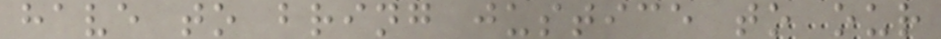have to bring justice to our
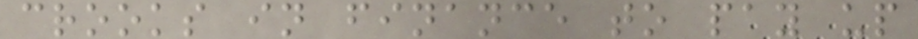crooks in finance to pay up
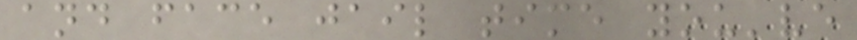and face jail time you've
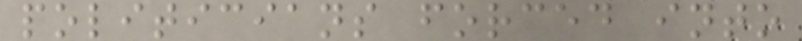politicians forced into
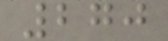270
